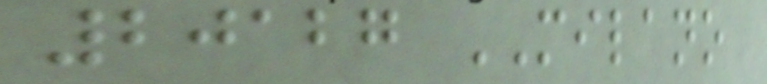20127 MILANO
